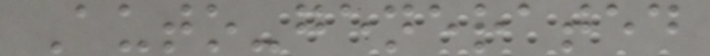Auto-generated
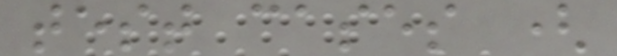test cases (
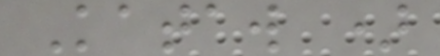Kataw )
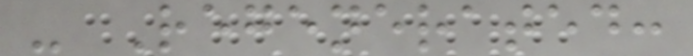- Regenerated:
